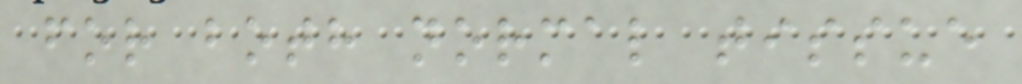for both normal tissue
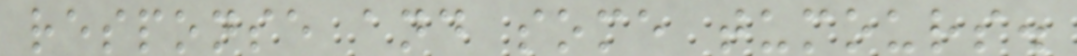response and some tumours.
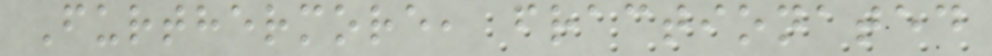Furthermore, fractionated
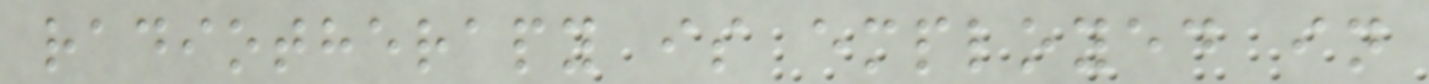radiotherapy is employed in
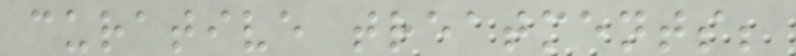curative treatments;
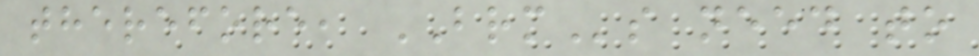therefore, BRMs need to
